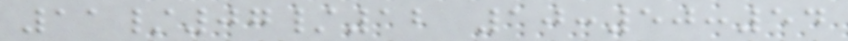11/07/12 10:50:54
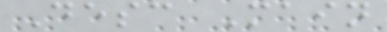Desc Main
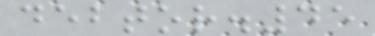debtor.45
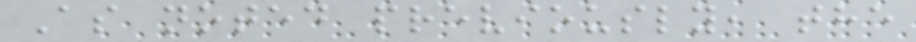As noted previously, the
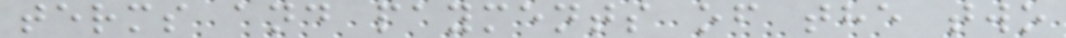terms and payments of the two
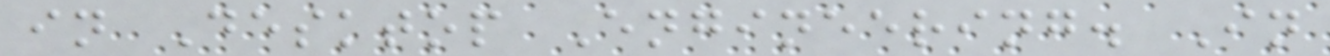in Desktop Engineering. In
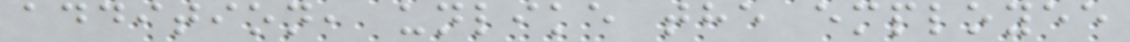addition, unlike the employee
